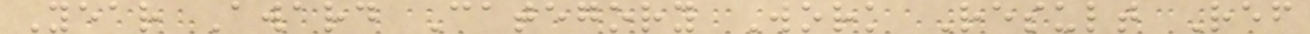Year Award Category Work Result Ref
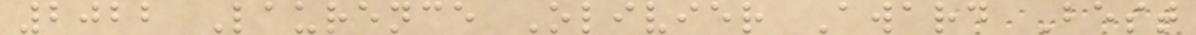2022 Laurence Olivier Award Best
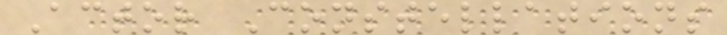Actor Constellations
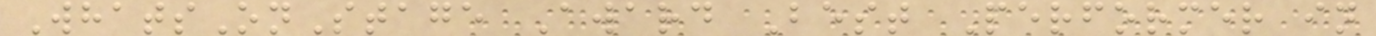WhatsOnStage Award Best Performer in
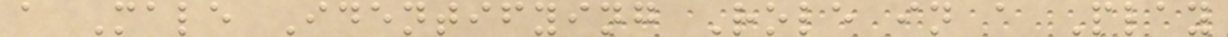a Male Identifying Role in a Play
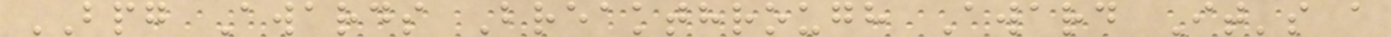BPG Awards Breakthrough Award It's a
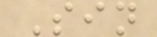Sin
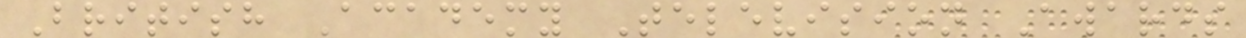British Academy Television Awards
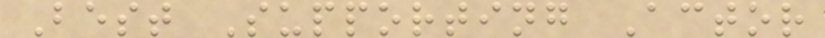Best Supporting Actor
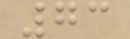73
